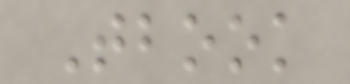Tbook
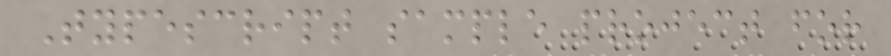Typescript sample project for
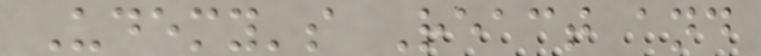Udemy's React and
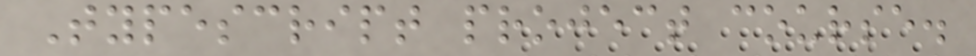Typescript project course.
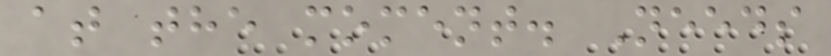at the moment. Needs
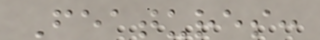Features:
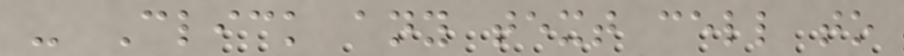- Click any text cell to
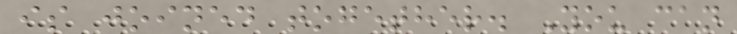is joined together. You can
